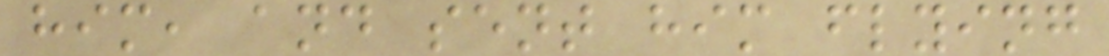him, and sent him flying
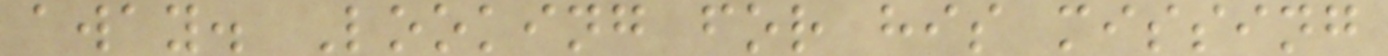away. Looking for his missing
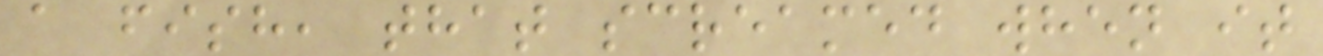a fish, that screamed when it
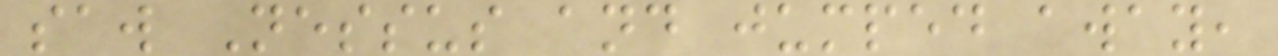saw Nessus and jumped away,
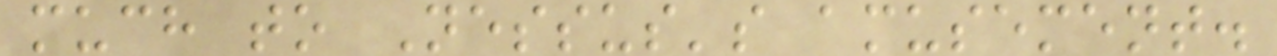much to Nessus's amusement.
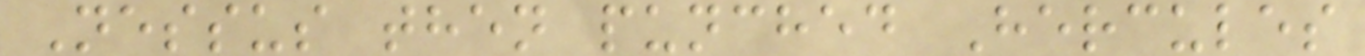Nessus then punched Hercules
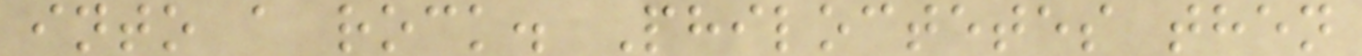into a rock. Philoctetes then
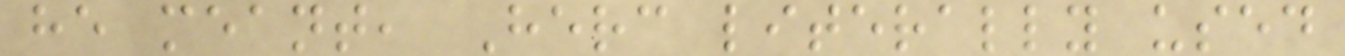he meant, Herc literally used
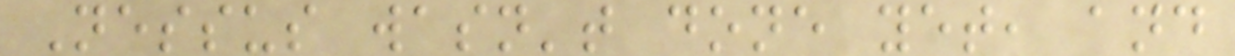Nessus wasn't done yet, and
